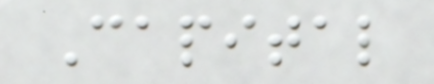Capital
